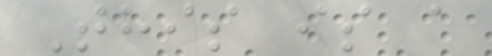This is a
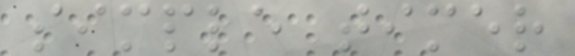simple timer
